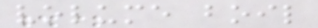volume boil
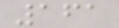161
